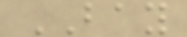BAY
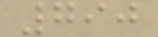790
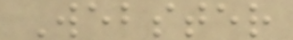Webster
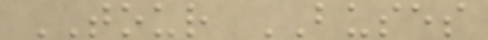TOUR BUSES
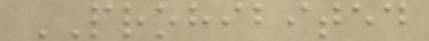PROHIBITED
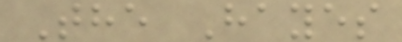The Hayes
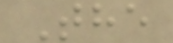The
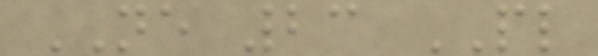NE 23 PL
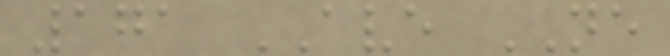171 AVE NE
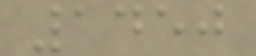1450
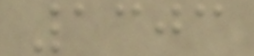1303
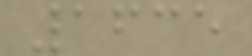1635
